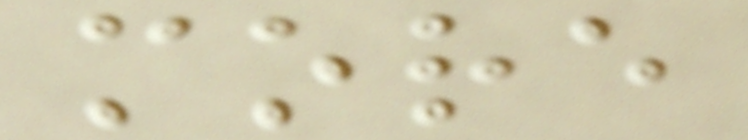more
